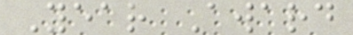Year Award
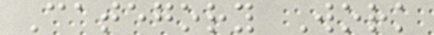Category Work
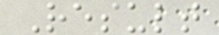Result
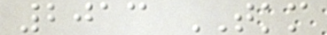2013 TKM
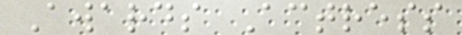Awards Actress
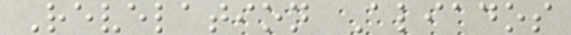Revelation Aliados
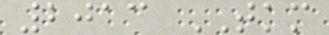2013 TKM
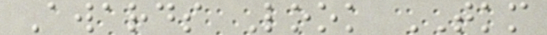Awards Look TKM
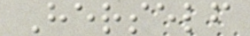Herself
